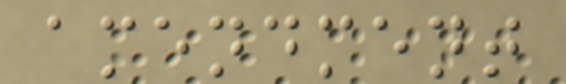amendment
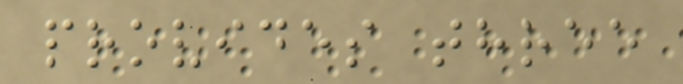provides three
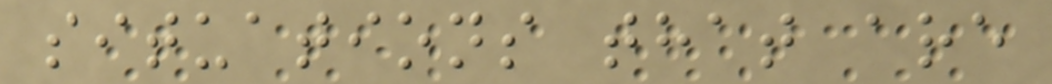situations that are
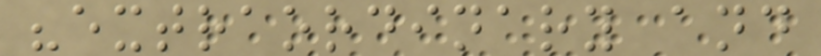"extraordinary and
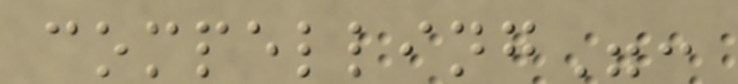compelling":
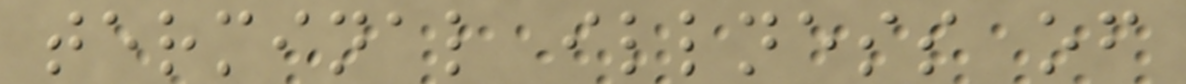terminal illness of
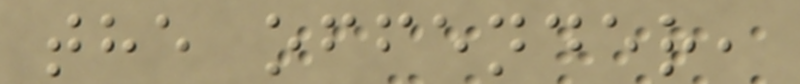the offender,
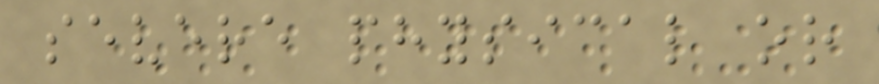severe physical or
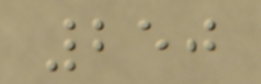250
